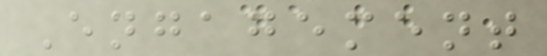Engagement
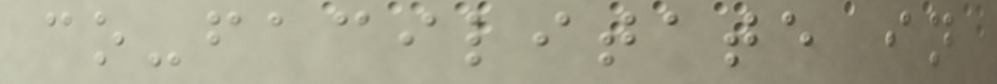co-facilitate in
